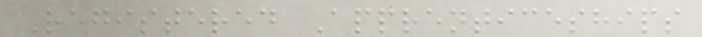Registered Apprenticeships
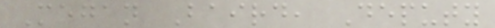Megan Baird, Deputy
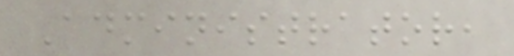Administrator,
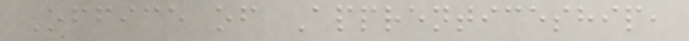Office of Apprenticeship,
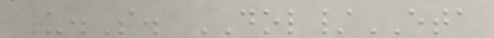U.S. DOL/ETA
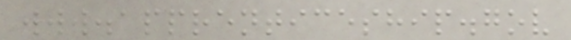www.apprenticeship.gov
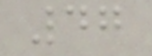47
